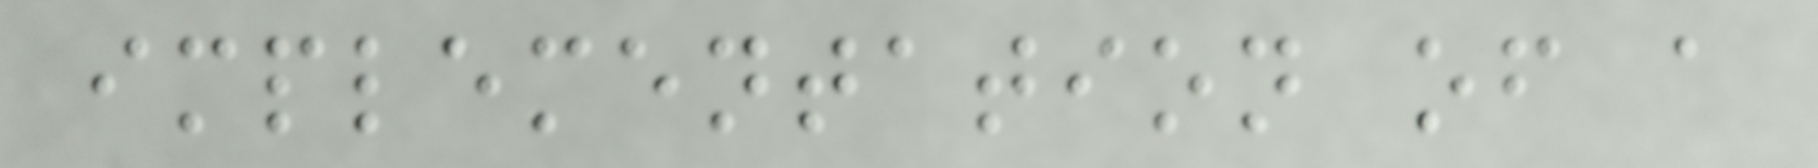implementation of a
